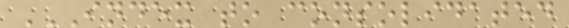INDEX TO CONSOLIDATED
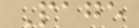Page
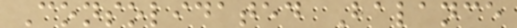Consolidated Balance
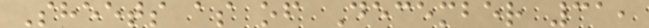Sheets as of December 31,
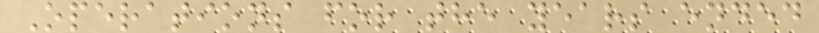Operations for the years ended
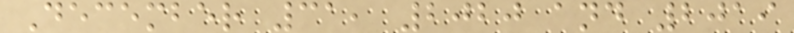December 31, 2020 and 2019
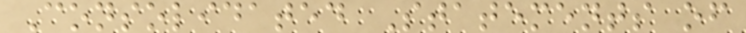Consolidated Statements of
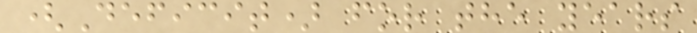(Deficit) for the years
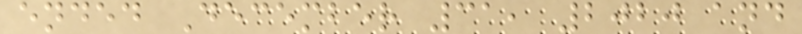ended December 31, 2020 and
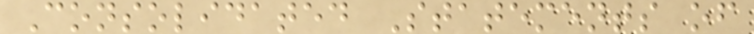Consolidated Statements of
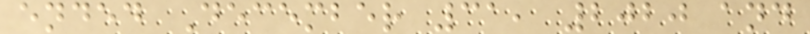ended December 31, 2020 and
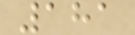181
